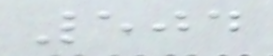504
